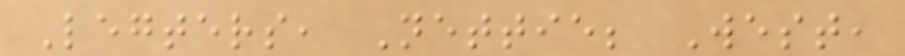Legters, Nettie; West,
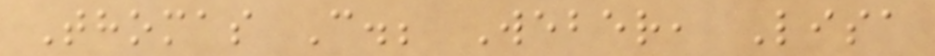Thomas C.; Weber, Lisa
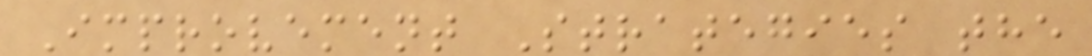Improvement Strategies the
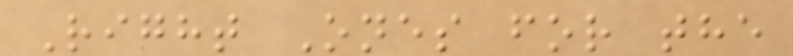Right Ones for the
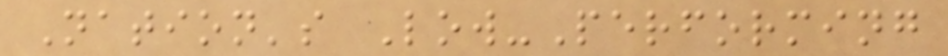Nation's Low-Performing
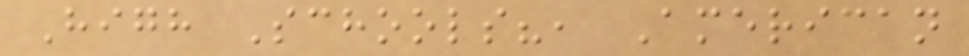High Schools?, American
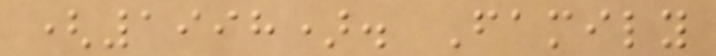(1998). Family
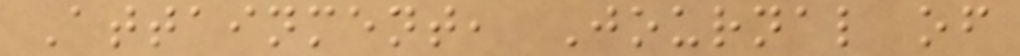Attainment, Journal of
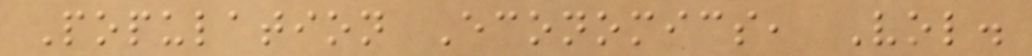Population Economics, Vol.
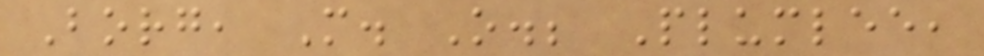Borg, M. O.; Plumlee,
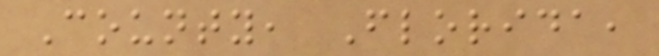County, Florida,
